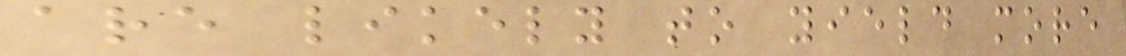are likely to yield more
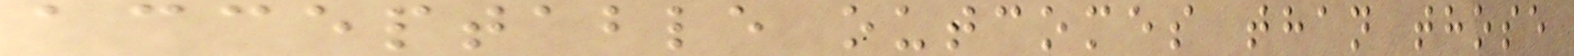acceptable outcomes than those
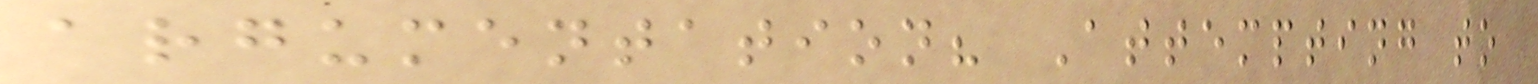argumentation? Attempting to
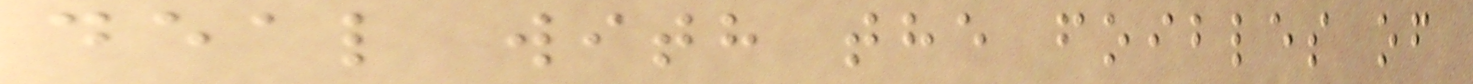deal with the foibles of
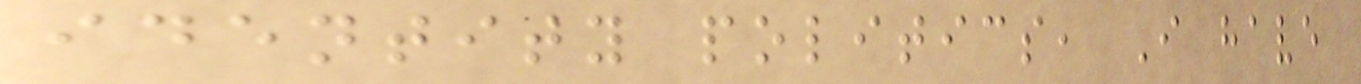identity politics, I have
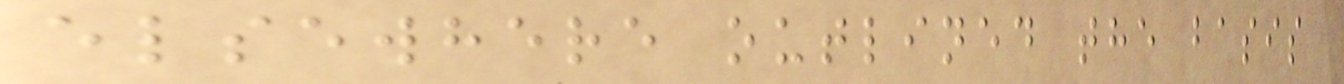elsewhere outlined the basis
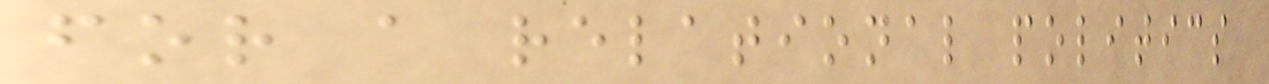for a relational politics
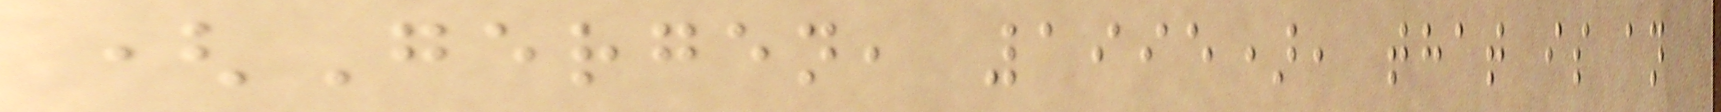(Gergen, 1995), that is an
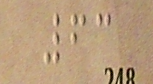63
